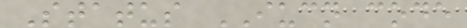Status IUCN code
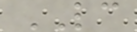LC
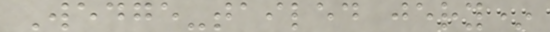Wedge-tailed jery*
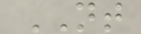NT
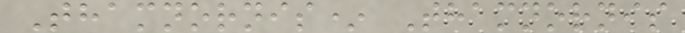Thamnornis* Thamnornis
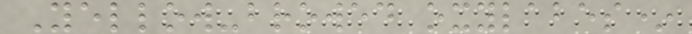Yellow-browed oxylabes*
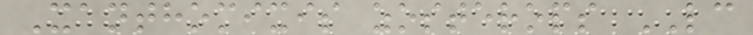Xanthomixis zosterops LC
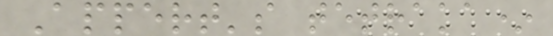Appert's tetraka*
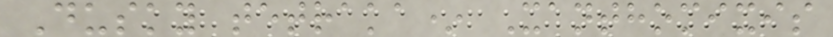Dusky tetraka* Xanthomixis
